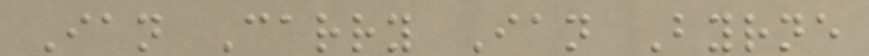Ian Carry Ian Byrne
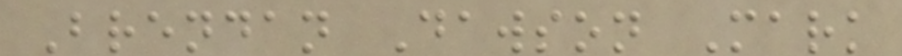Brendan Dawson Mark
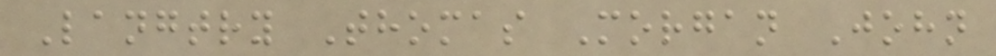Langtry Thomas Morgan John
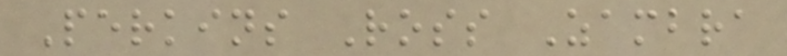Perkins Ross Zambra
